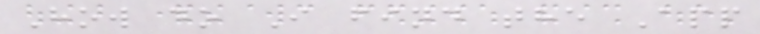How do I find the App
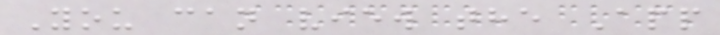You can view the App
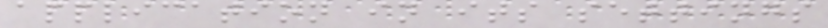application in its settings
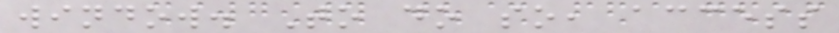window. To do so, access
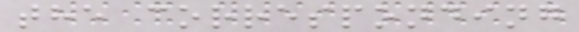the corresponding
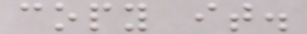copy it.
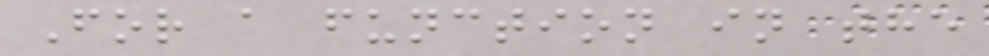For a function in the
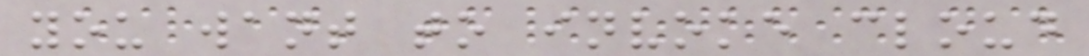you want to invoke cloud
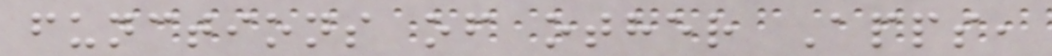functions of other Apps,
